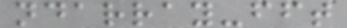ndarray-fft
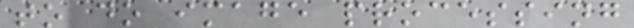to do image processing
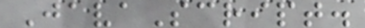JavaScript.
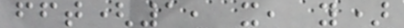fft(1, x, y)
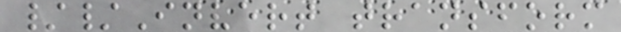//Invert transform
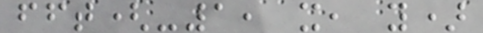fft(-1, x, y)
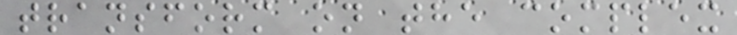transform on the complex
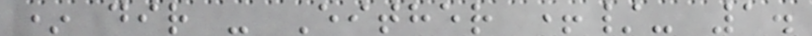* dir - Either +/- 1.
